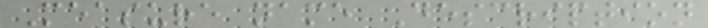Measure name Description
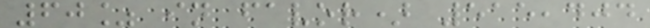60% in favor) 515,404
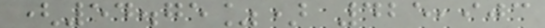(54.75%) 425,903
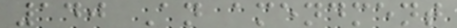140 An amendment
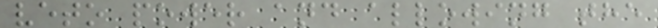veto power and allowing the
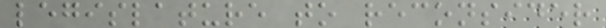legislature to reconsider
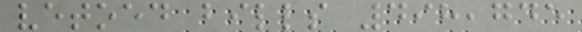vetoed bills 498,745
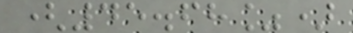(45.68%)
